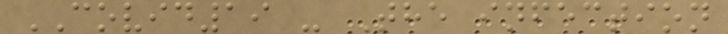COVID19 - The infection
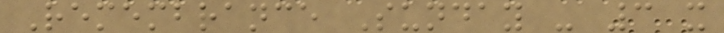Remembrance Sunday - 3 x
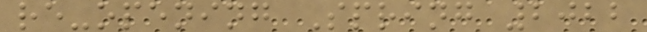re-opening Spring 2022
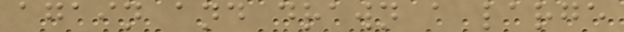again and drawn a large
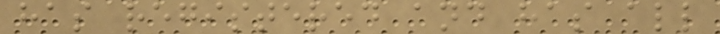has registered and has all
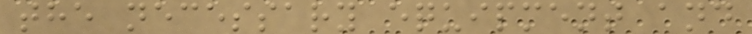the necessary equipment and
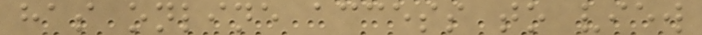has online access to view
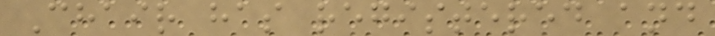Chair has registered and
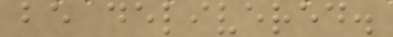be delivered.
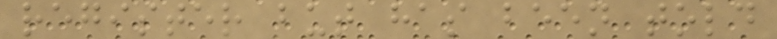register but has been told
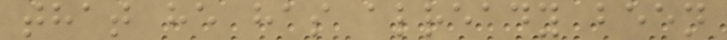that he has already been
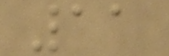11
